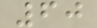60
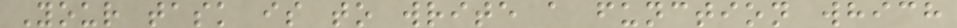Your task is to write a function which
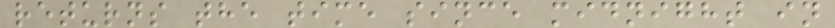returns the time since midnight in
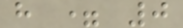h = 0
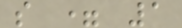s = 1
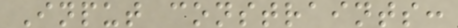Input constraints:
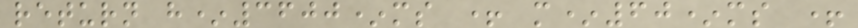return h*3600*ms + m*60*ms +
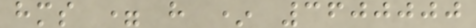hms = h * 3600000
